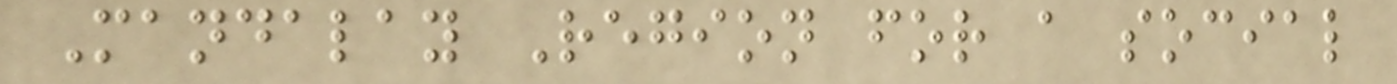Mandalay Region for a social
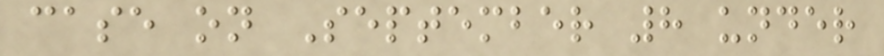case on September 8 under
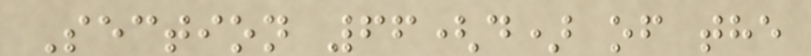Section 66(d) of the
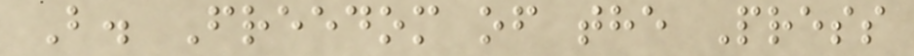B. Freedom of the Press
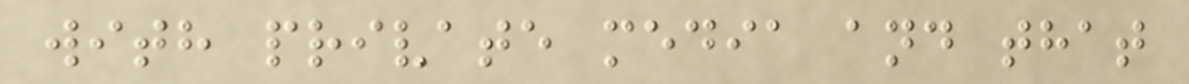with private media and that
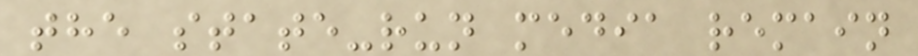the state-run media remain
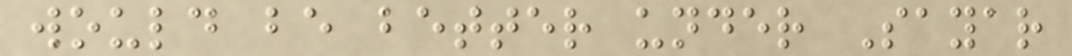would be better under Sayar
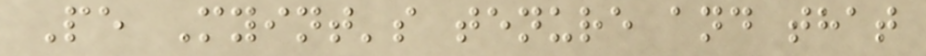Pe Myint's tenure and that
